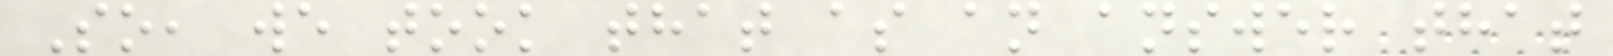So, we took that as an answer that
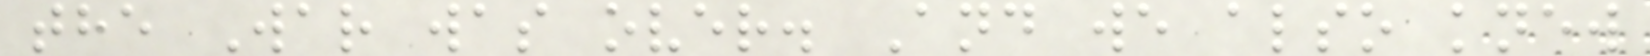the War was over. And we also knew
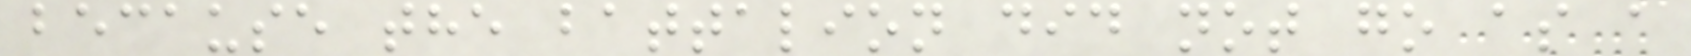because the battalion did not go as a
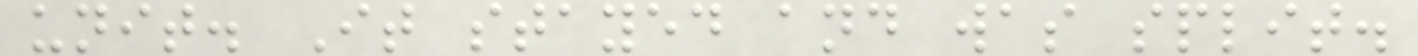unit. It stayed and was split.
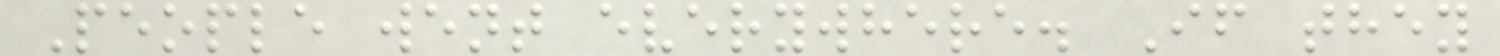People went everywhere. If they
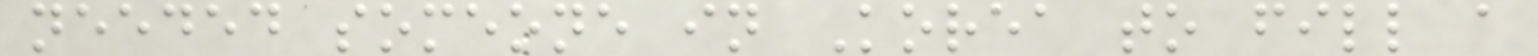needed someone in Korea to fill a
